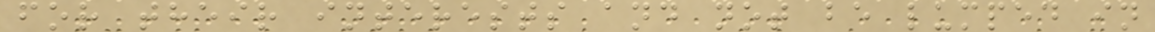for their interests and not be lumped in
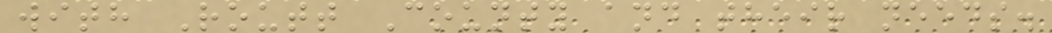with Routt County and their needs.
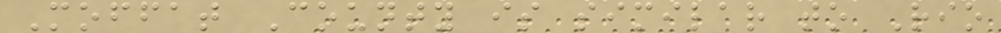Moffat County is similar to Rio
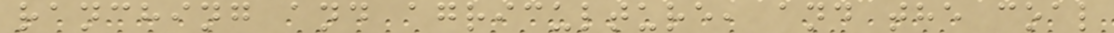ranching and agriculture, and the coal
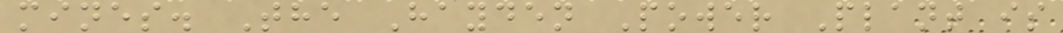mines. The Hayden Power Plant is
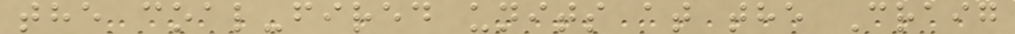the coal-fired units at the Craig
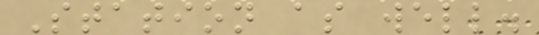Station as well.
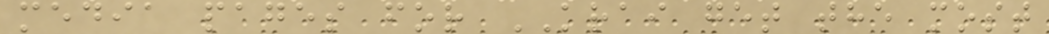media pages for KRAI get the most
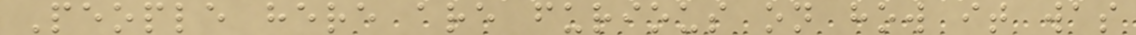People here are furious on how it was
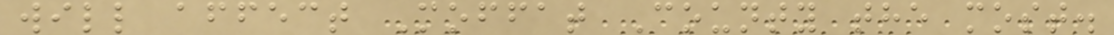will affect Moffat County the most.
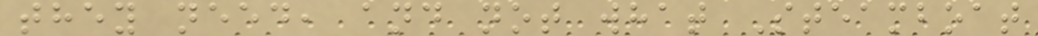they need, and not what Steamboat
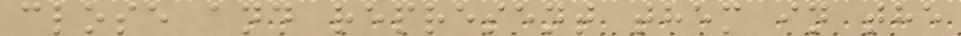close and represent them in the
